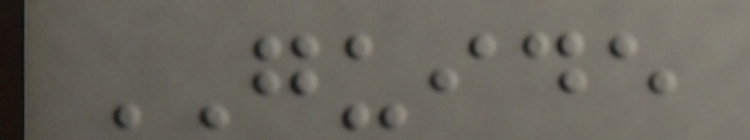GUIDE
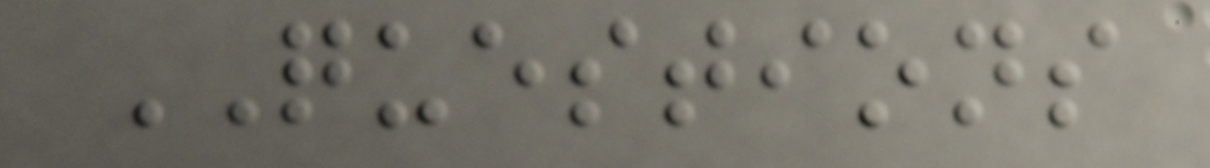QUESTIONS
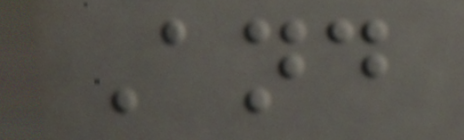And
